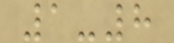1-8
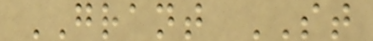GRANT ST
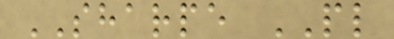SHARPE PL
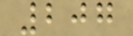207
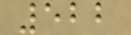522
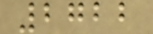2722
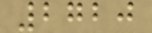2720
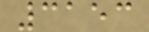3153
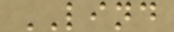LIND
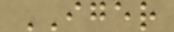IGER
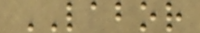LABOR
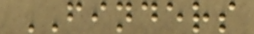FINDERS
